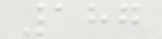187
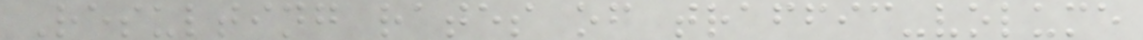Resulting rates of traffic-volume
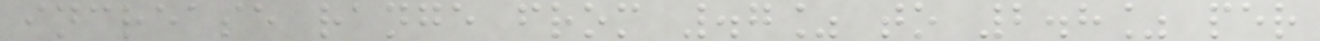increase range from .7% to 2.8% per
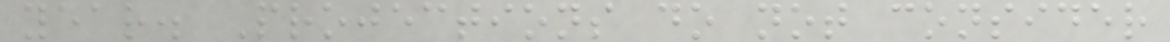year. Projections do not consider
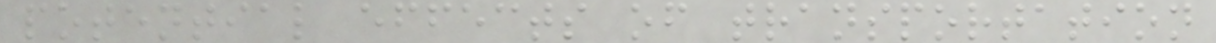potential effects of transportation
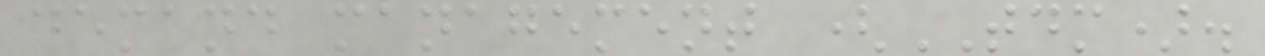demand management (TDM).
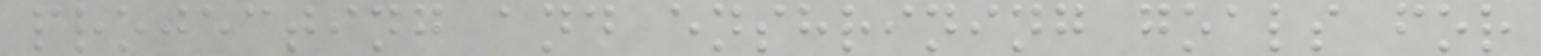projecting and enshrining goals for
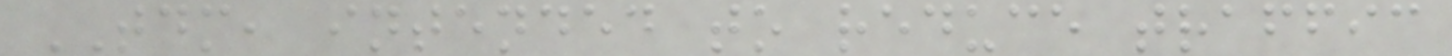TDM, intended to reduce traffic
